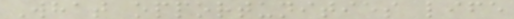What opportunities life
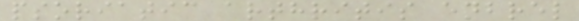psoriatic arthritis enbrel
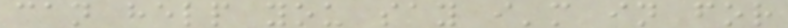can help you say i'm in for
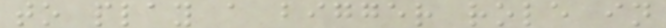to play a bigger role in
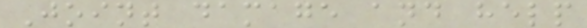Joint damage and help
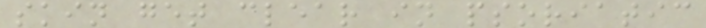skin get clear in psoriatic
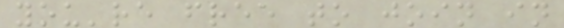you're free to join in
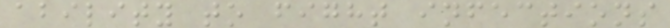ability to fight infections
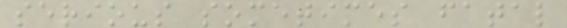serious sometimes fatal
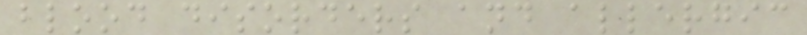blood disorders and allergic
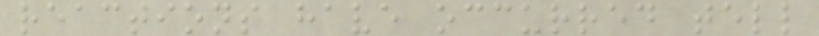reactions have occurred tell
